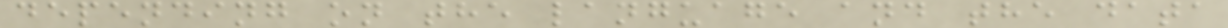depending on the language and the data
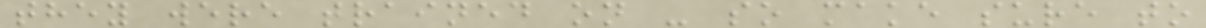they were trained on - so make sure to
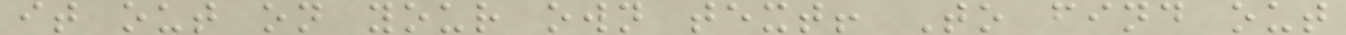it out on your own text! To find out
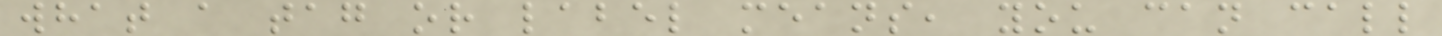what a tag or label means, you can call
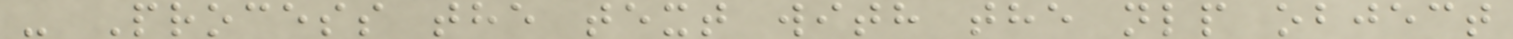- Process the text with the nlp object
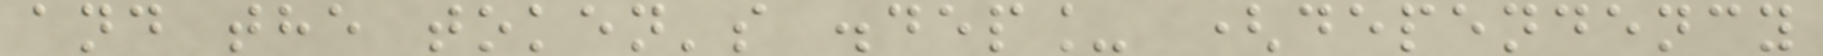and the token's .dep_ (dependency
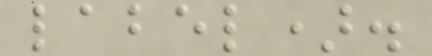label).
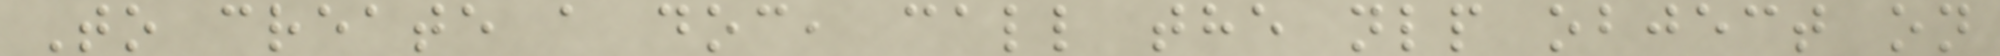To create a doc, call the nlp object on
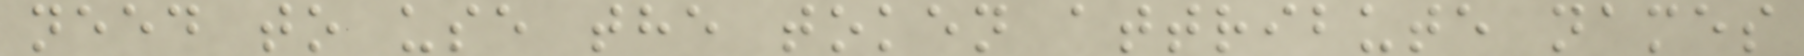need to use the token attribute names
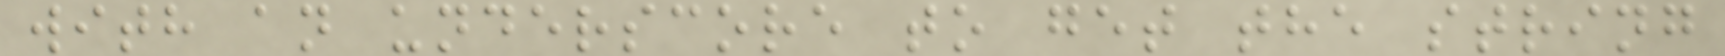with an underscore to get the string
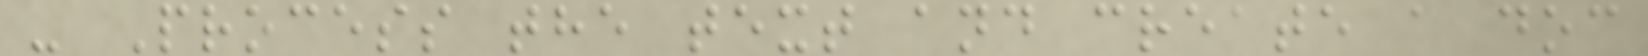- Process the text and create a doc
